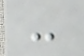-
